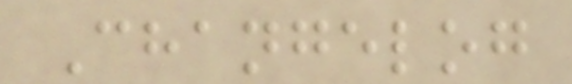Changelog
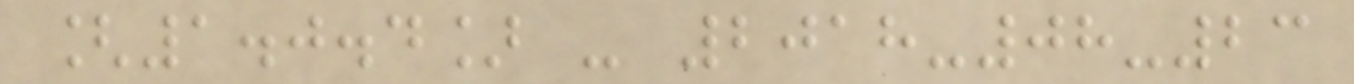[1.0.4] - 2018-08-23
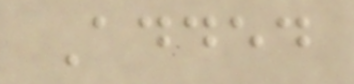Added
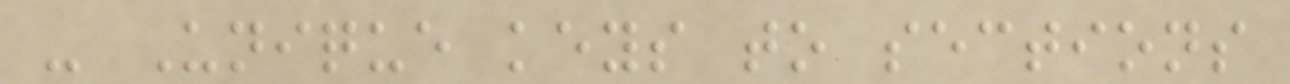- Unique keys to sections
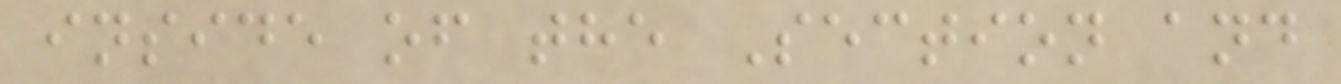inside of the Section and
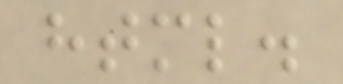html.
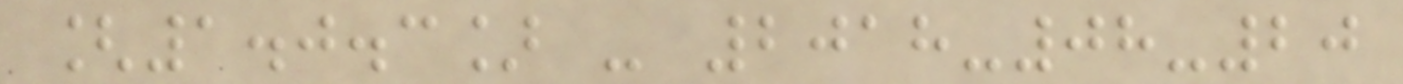[1.0.3] - 2018-08-20
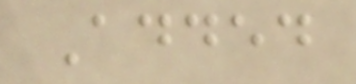Added
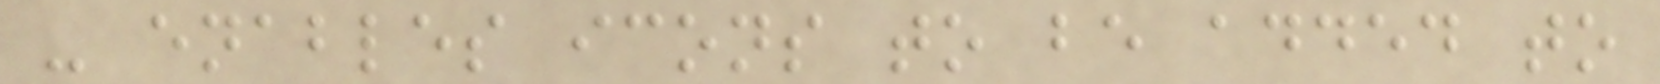- enables icons to be added to
